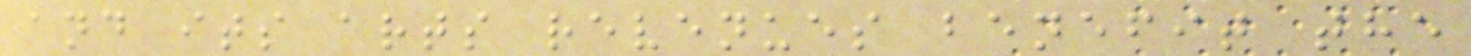and its arts revenues benefit the
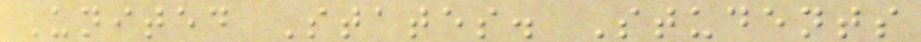United States. Students
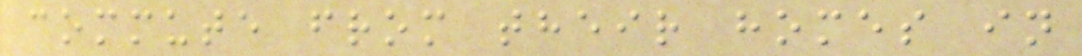commute from their homes in
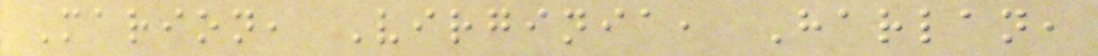Marion, Virginia, Harlan,
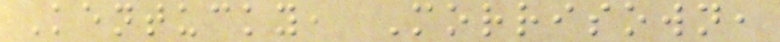Kentucky, Morrisown,
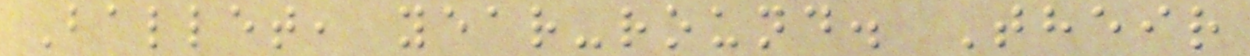Ballet, year-round. Their
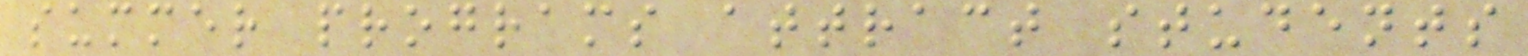summer programs attract students
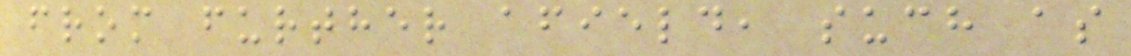from further afield, such as
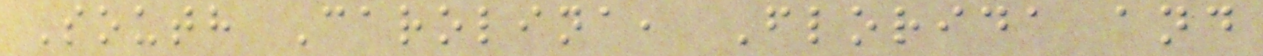South Carolina, Florida and
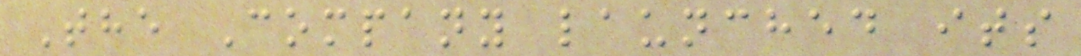The Company launched its
